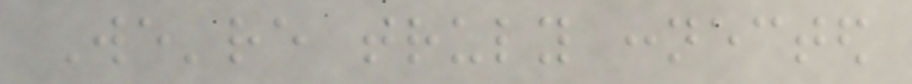We're truly connected
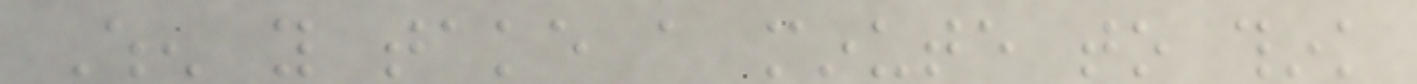When you take a minute to think
